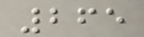265
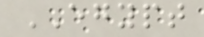EGYPT
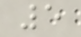5
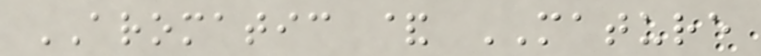AROMATIC & MATURE
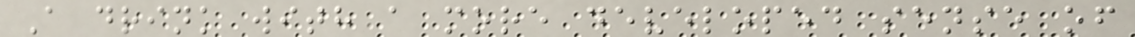A drink with a more developed sense of
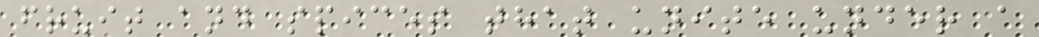fruit and spices that unite under a
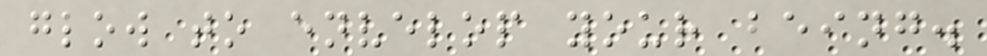glow to envelop your being.
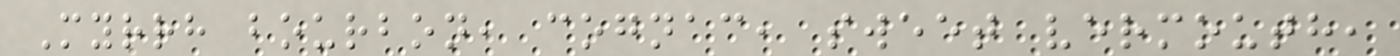Myrrh bourbon, cognac, sweet vermouth,
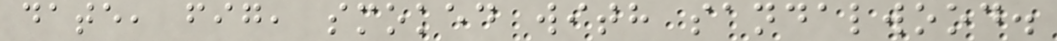date, fig, smoked with sandalwood.
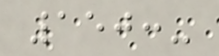150:-
